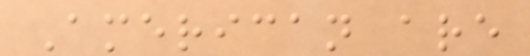American are
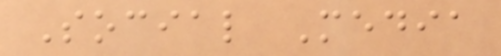Social Media
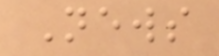News
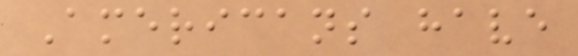Americans have
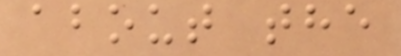about the
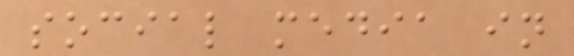social media in
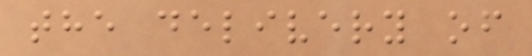the delivery of
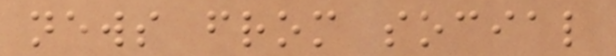news from social
